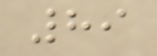89
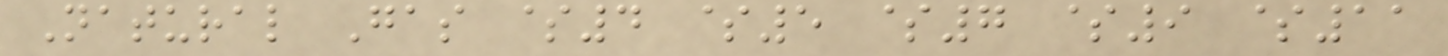Natural Gas $4 $5 $7 $9 $11
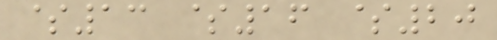$13 $16 $20
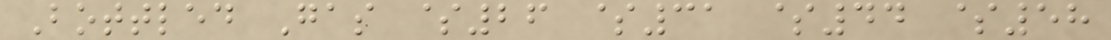Bottled Gas $26 $31 $44 $58
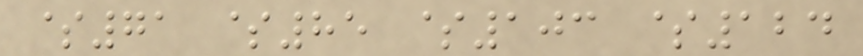$71 $85 $103 $124
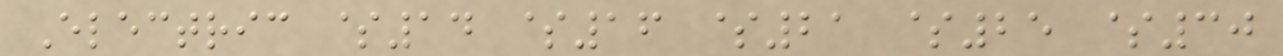Electric $14 $16 $21 $25 $30
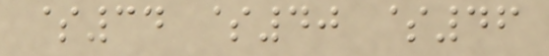$34 $40 $46
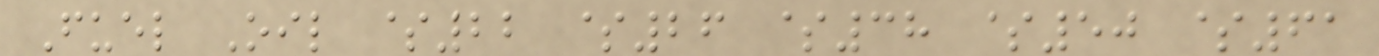Fuel Oil $22 $26 $38 $50 $61
